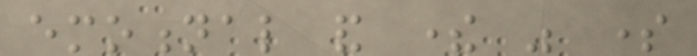emotional and there was some
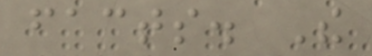facts. The
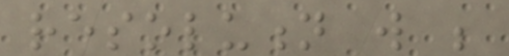resolution will be
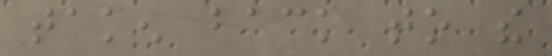taken back to the
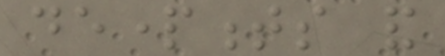departments and
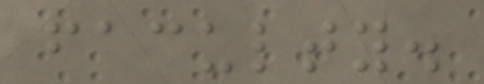faculty.
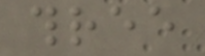three
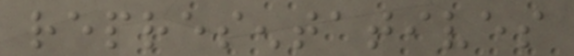representatives
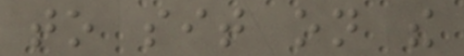to sit on the
